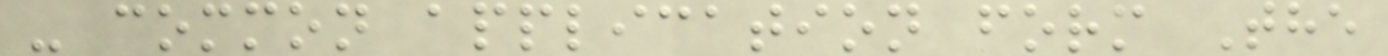- common application form The
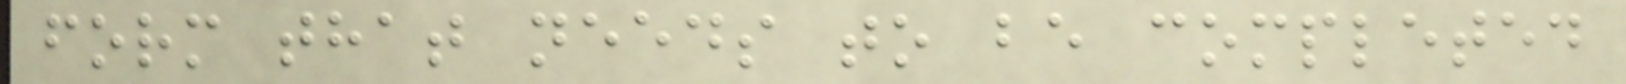form that needs to be completed
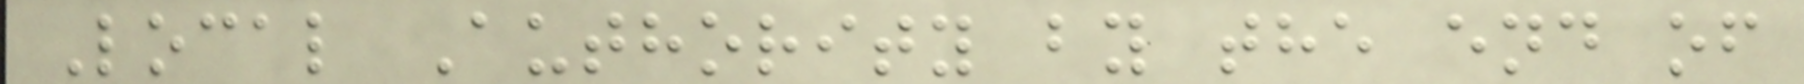Local Authority by the end of
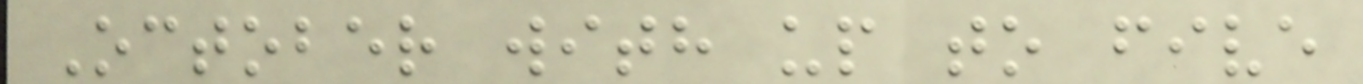October with up to five
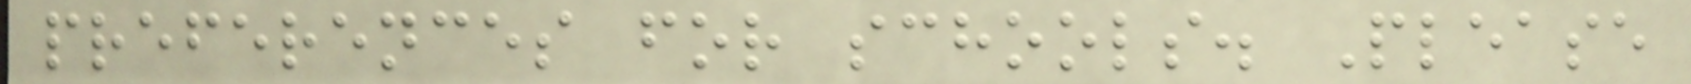preferences for schools. Please
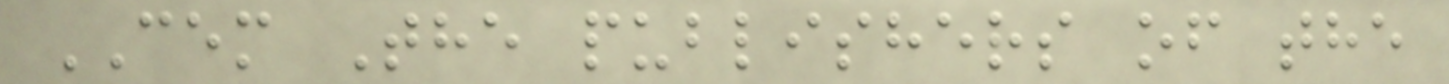CEM The publishers of the
